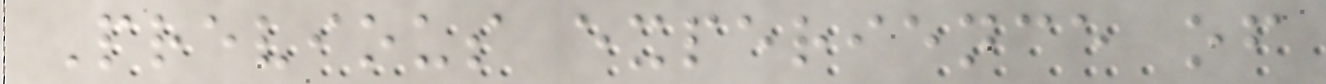Previous experience of
